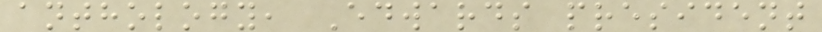anthology, Edwards president
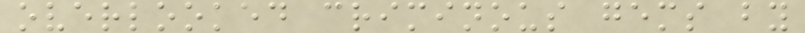overlooked criminous gems by
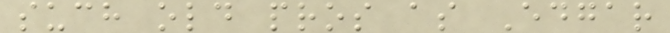such old pros as Edgar
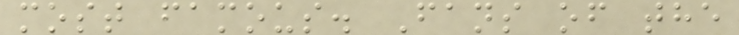most famous. Fans of the
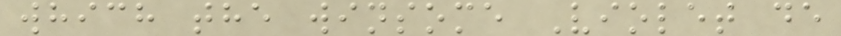which the winsome Violet de
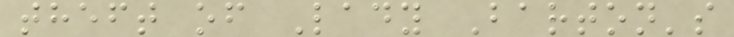theft of Lady Barton's
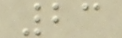23
